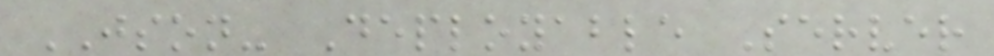JSON- Deployable Server
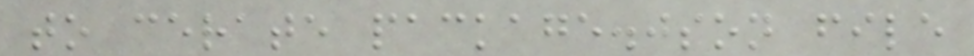to cerate package.json file
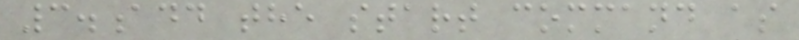3.add the start command as
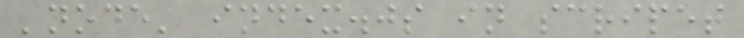'node' index.js in scripet
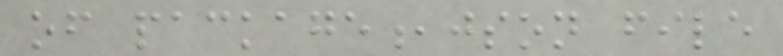of package,json file
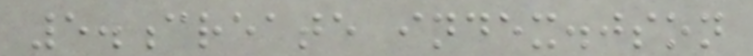5.create index.json
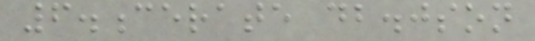6.cerate db.json
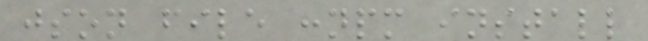json file :npm install
